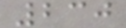230
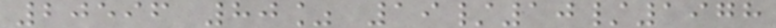20596 80% 19/10/1978
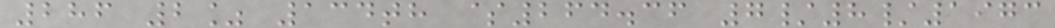286 2% 134th $264.36 7/8/1973
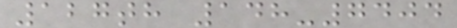127th 148-7404
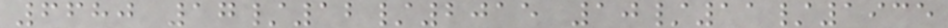6680 17/12/2015 10/11/1935
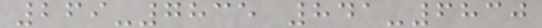269-7835 841-6830
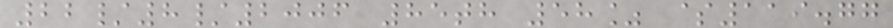22/8/2006 85th 58% $119.77
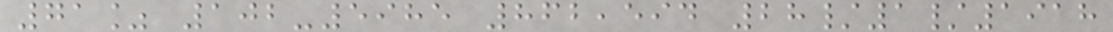71% 102-5985 862,594 28/1/1918
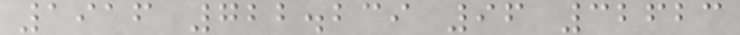1916 722.239 96 32623
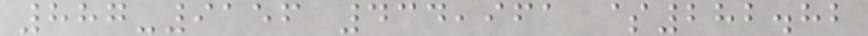887-9156 434,961 $282.82
